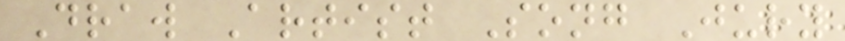Draw Artist Song Jury
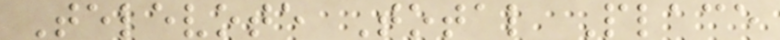Televote Total Place
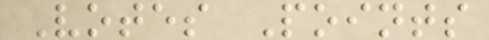Votes Points
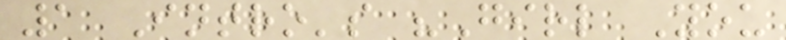1 Intro's "Girl You
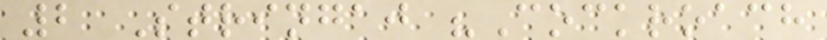2 Stringaj "Cockroach
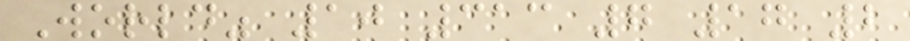World" 10 313 7 17 2
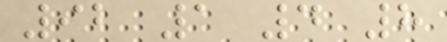92 1 4 8
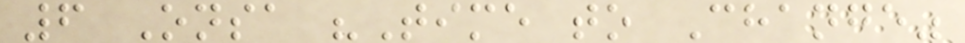6 Onsa "Time to Change"
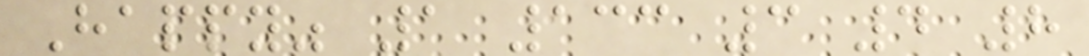Happy" 1 133 3 4 8
